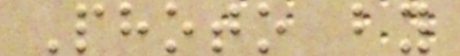Photo by
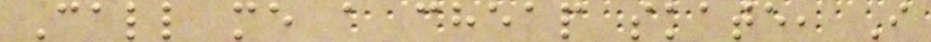Call me a cheap skate, I
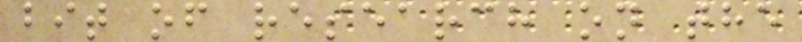bit of research on the
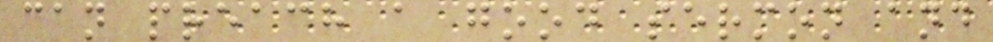can preach a good sermon and
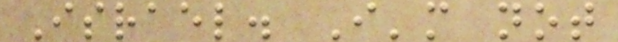Israel. I'm not
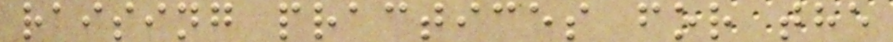raising practices for the
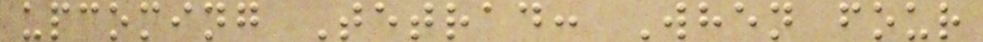upcoming Tetrad: When four
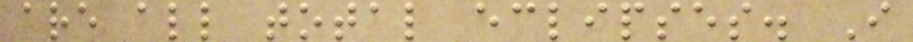are all total eclipses. I
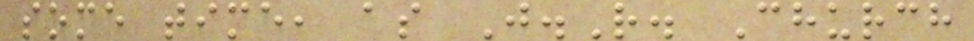some time, as J.R. Church
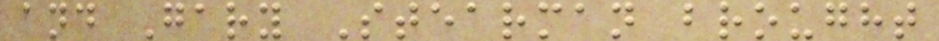and Gary Stearman brought
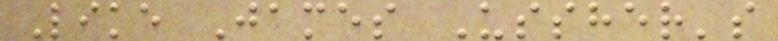Like James Ussher's
